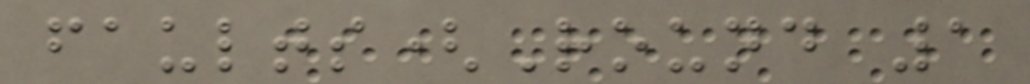faults(Round 1
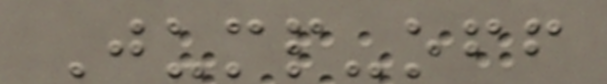Jump-off
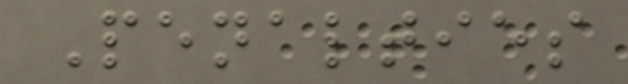Penalties
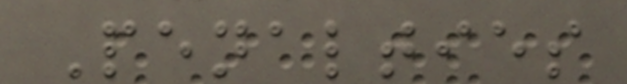Penalties
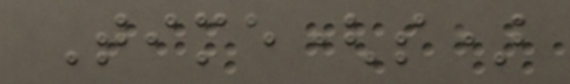Time(s)
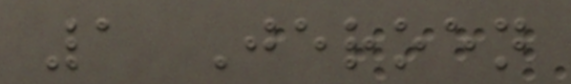1 Jeroen
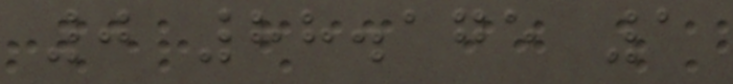0 88.175 1
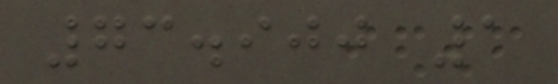73.900 1
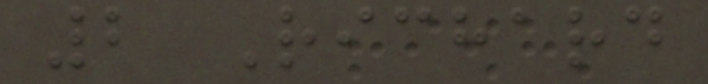2 Richard
